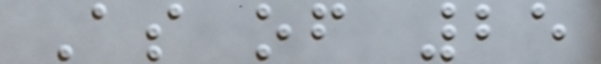As of 25
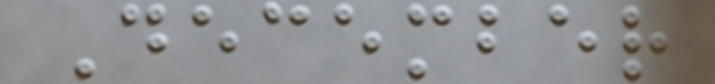December
